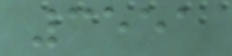3551
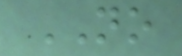NO
